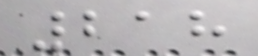218
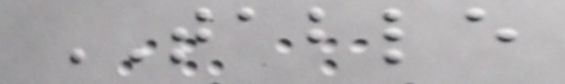TABLE
